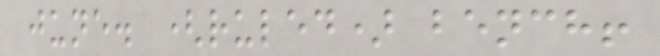june. (ruled) bench!
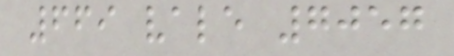669 vale 7057
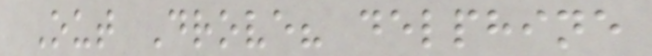Out Drove? delphine
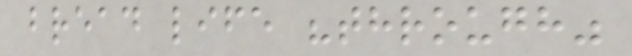bread life "through"
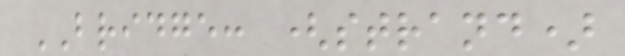BRIDGE: (strand)
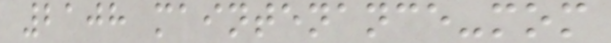2108 maintenance-mom
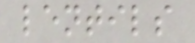lentils
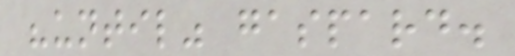"until" gaspard.
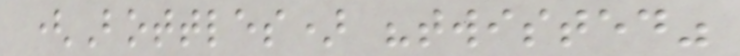(Bottles) "twisted"
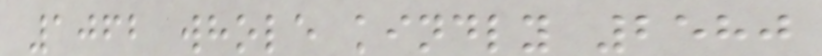1062 whole kindly 2580
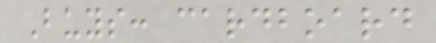Buys: cardboard
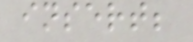insert;
